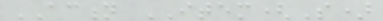ACTION ITEM(S)
